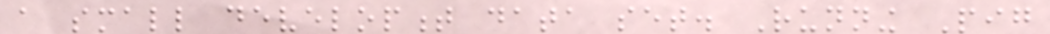a small development data set. Running Pig
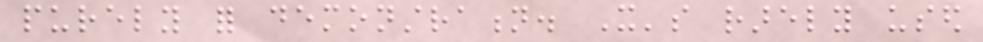purely for demonstration. It's rarely used
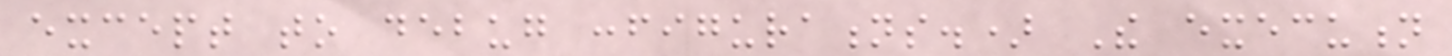except to debug configurations.) The execution
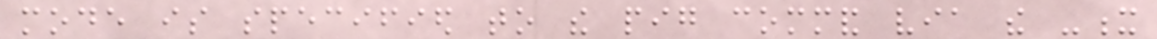mode is specified to the pig command via the -x
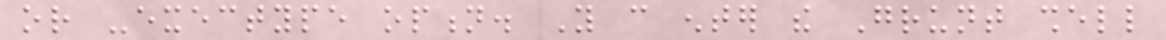or -exectype option. You can enter the Grunt shell
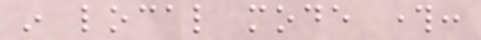in local mode through:
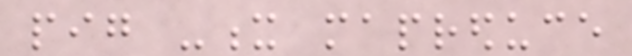pig -x mapreduce
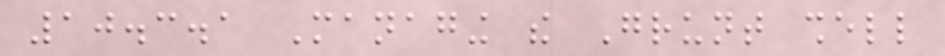10.3.1 Managing the Grunt shell
